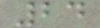24
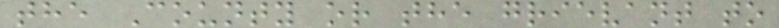the County or the grievant to
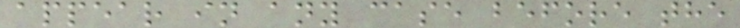appear in any case before the
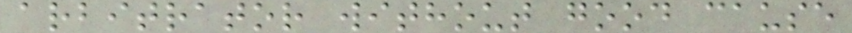arbitrator without good cause
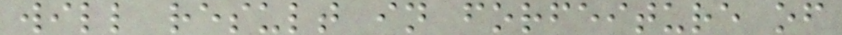will result in forfeiture of
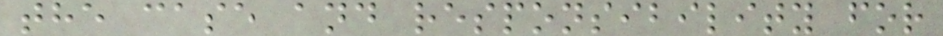the case and responsibility for
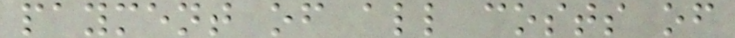payment of all costs of
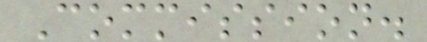Commission.
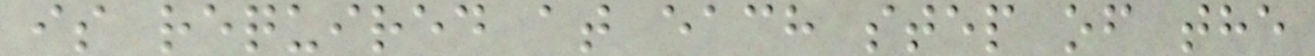is required at each step of the
